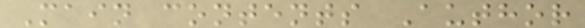Main contents Author
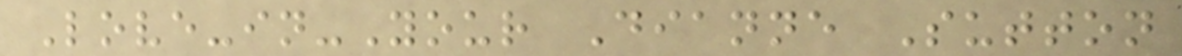Love-in-Your Dianne Sutton
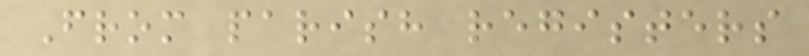From parish registers
